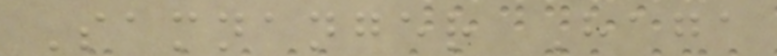Samnanger Haga
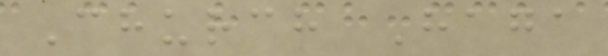Church Haga
